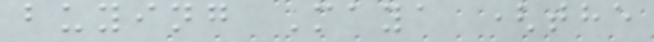buying Maya (the
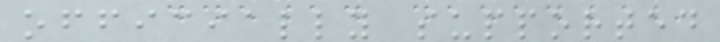officially supported
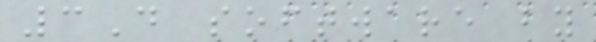3D software by
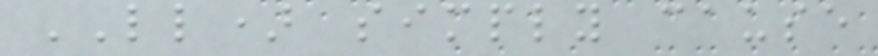LL) simply cause
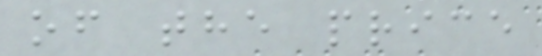of the price
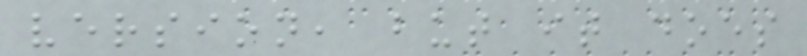version, but it does
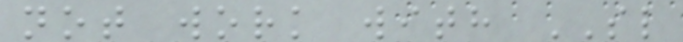not work with SL
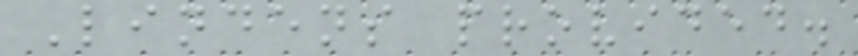Lindens provided.
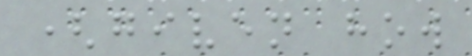(given how
